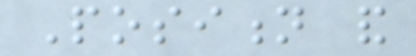Position and
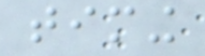timing
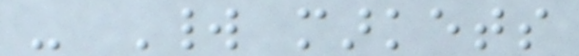- World markets
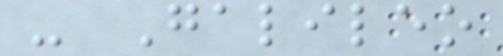- Galileo
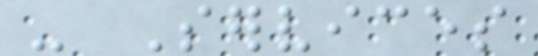- Services
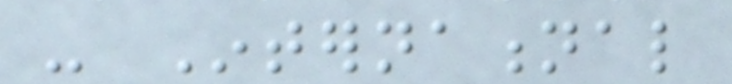- International
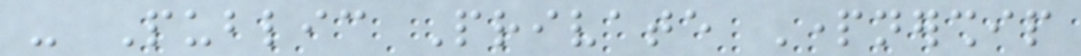- Public Private Partnership
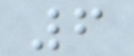6
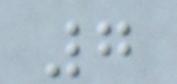7
